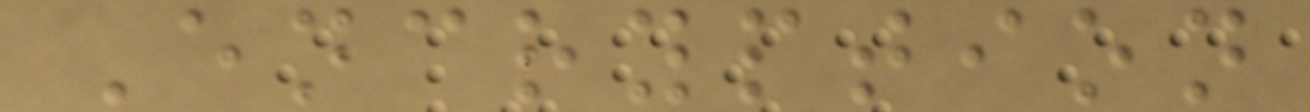Encryption
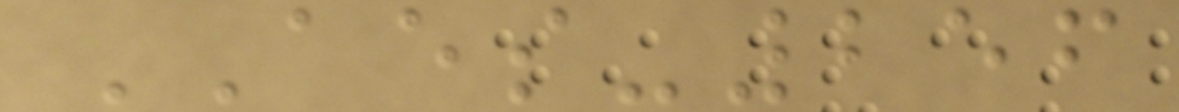AES-256
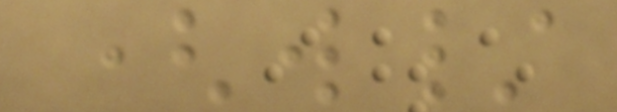(w/
